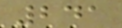241
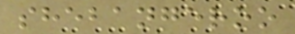shebangeroo
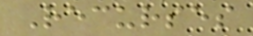Recurses
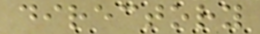directory
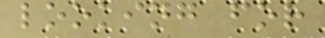looking for
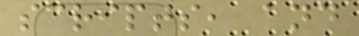scripts, and
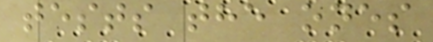tests the ones
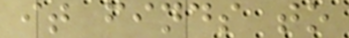it finds to
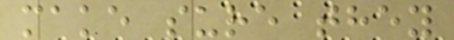make sure they
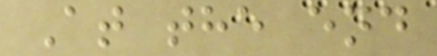At the end
